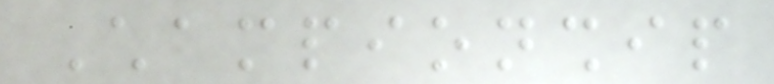Championship
